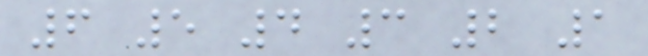6 5 4 3 2 1
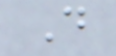D
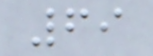69
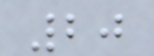20
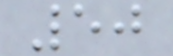50
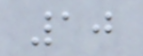10
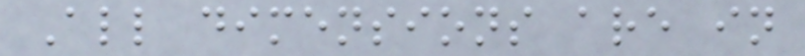All dimensions are in
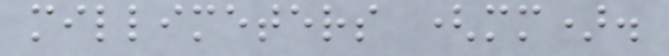millimeters (mm).
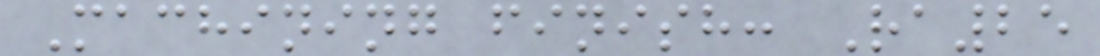Machining finish: Ra25
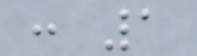: 1
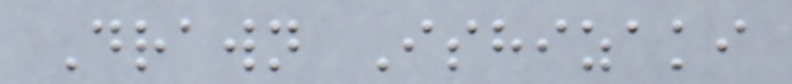Drawn Ishizaki
